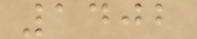1402
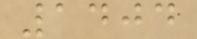1404
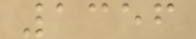1356
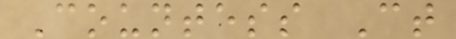Countess Ct
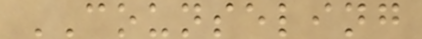COUNSELING
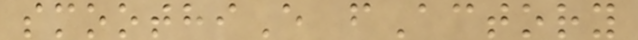smoothiE fActory
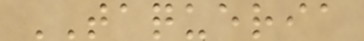TAQUERIA
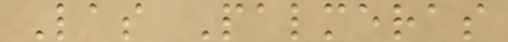Las Palmeras
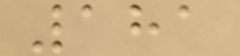181
